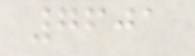7601
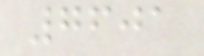7601
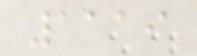1119
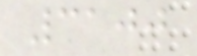3100
